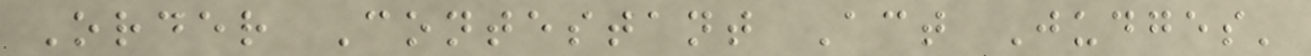Order Contestant Act Judges'
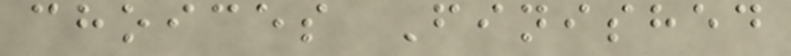choices Finished
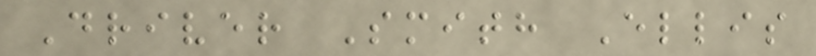Driver Smith Ellis
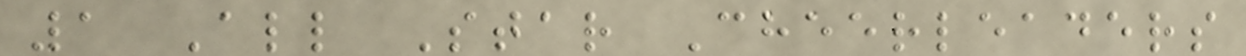1 All Star Cheerleaders
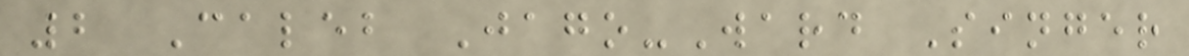2 Caleb Jago-Ward Singer
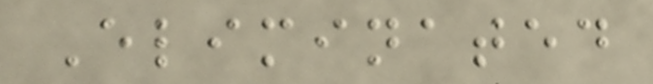Eliminated
